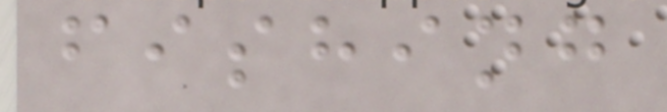fishing
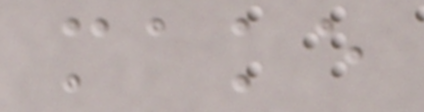make
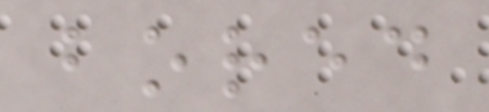bored
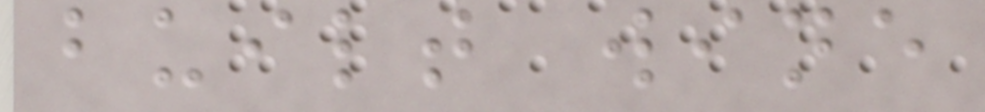built wine
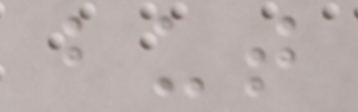but
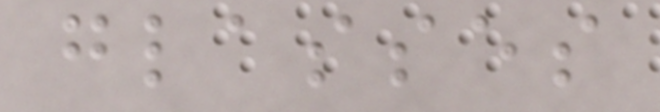glasses
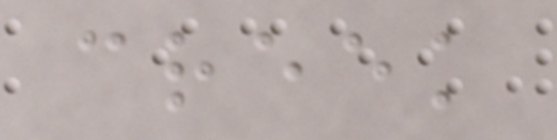creek
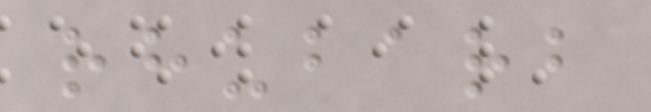rhubarb
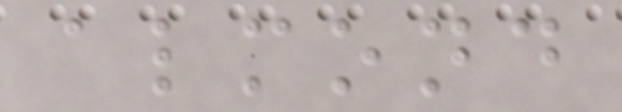almond
